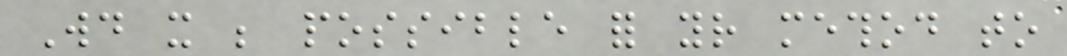Would it be possible for your method to
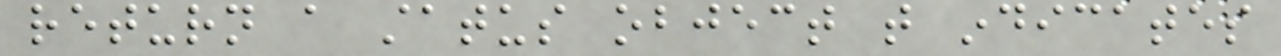return a status object that indicates
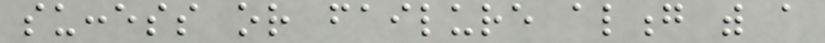success or failure along with a
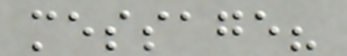message?
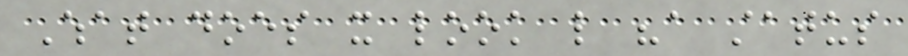What does it look like "a status
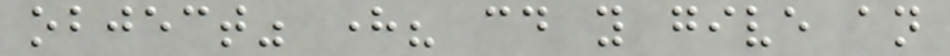object" here? could you give an
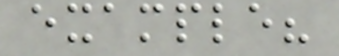example?
